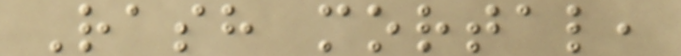Rash mortal,
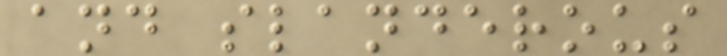and slanderous
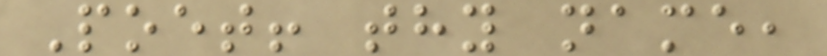Poet! thy name,
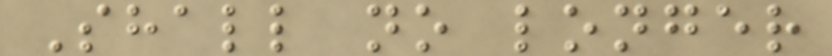Shall no longer
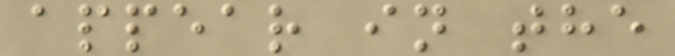appear in the
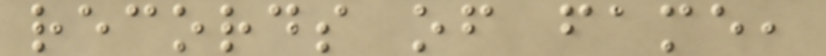records of fame,
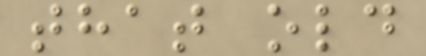that old
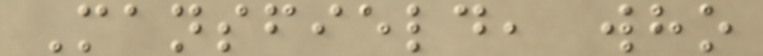Mansfield, who
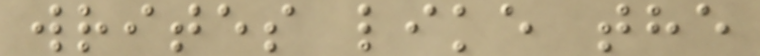writes like the
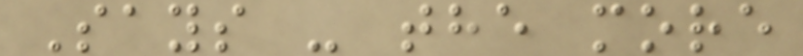Says - the more
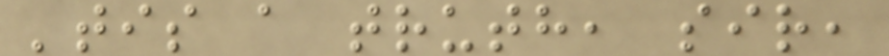'tis a truth, sir,
